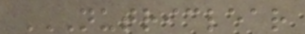NUTRICLEAR
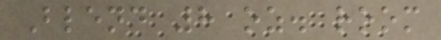Blend 8 oz. room
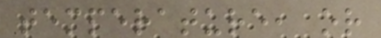temperature, or
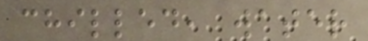chilled, water
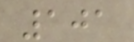101
